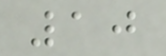10
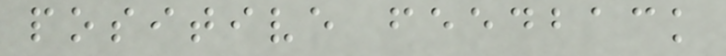positive feedback
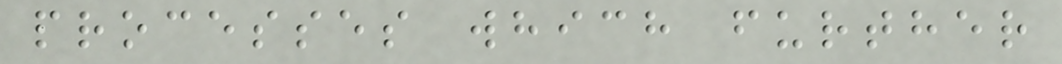processes which further
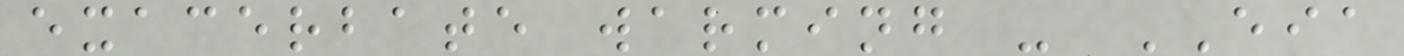exacerbate warming - EIA
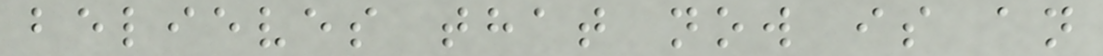believes that now is an
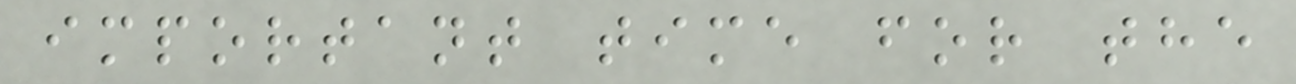important time for the
